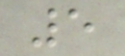5
